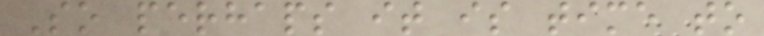So perhaps it is time to
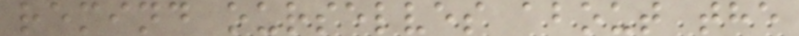remind ourselves about the
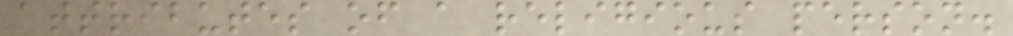attributes of a religious person.
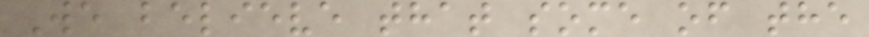We believe that some of the
